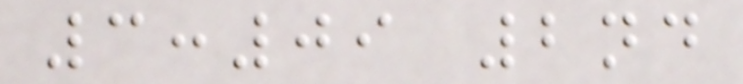3:09 2nd
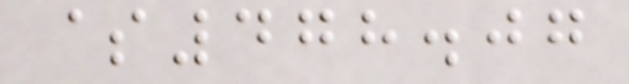$478.07
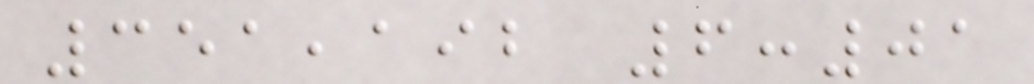351,192 6:01
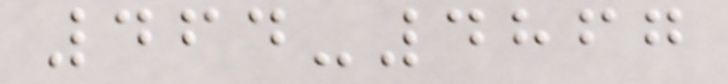464-4867
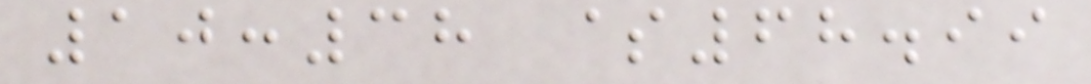10:38 $68.99
